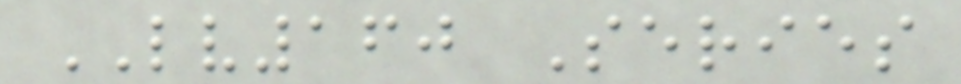LV160 Series
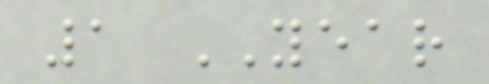1 YEAR
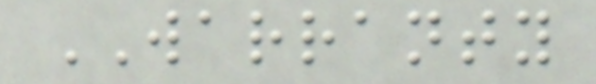WARRANTY
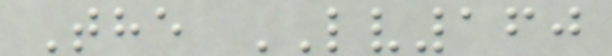The LV160
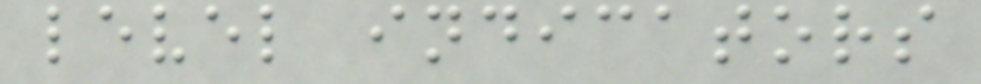level indicators
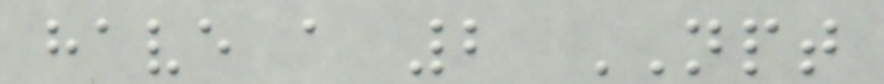have a 2 NPT
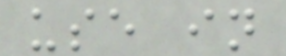use in
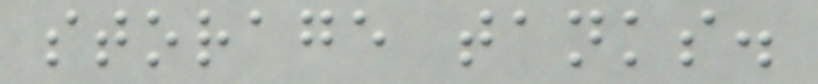storage tanks.
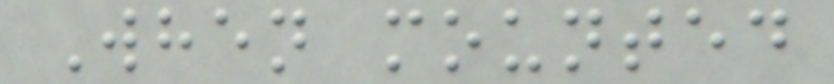When mounted
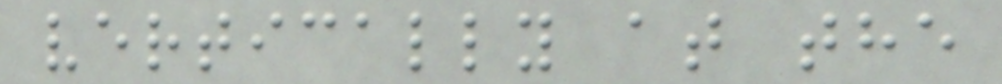vertically at the
